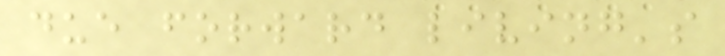due forward living's
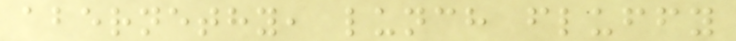abernethy, lunch fluffy
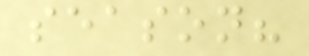season?
